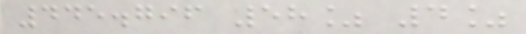445.796 58% 4%
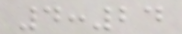4:24
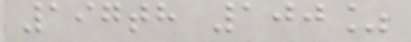197th 100%
